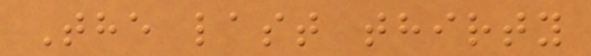The last thirty
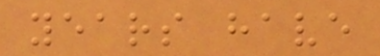years have
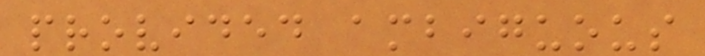provided ambiguous
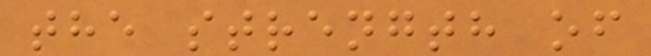the strength of
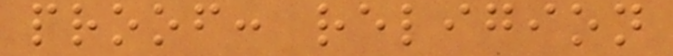proof: religion
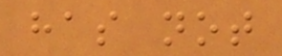has not
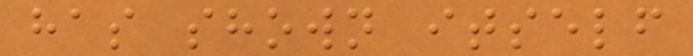has shown itself
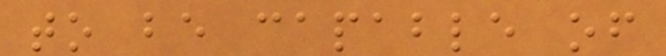to be capable of
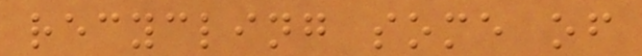recycling some of
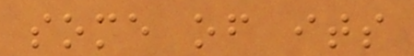some of its
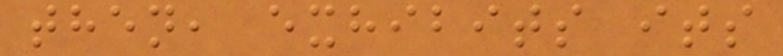then, exhibits its
